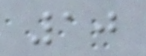10
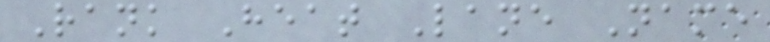Rank Heat Lane Name
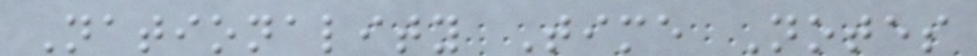Nationality Time Notes
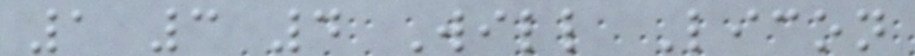1 3 4 Will Licon
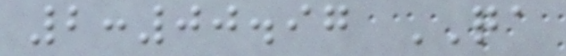2:00.97 QA
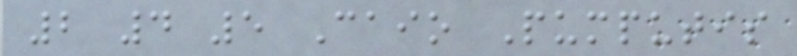2 4 5 Caio Pumputis
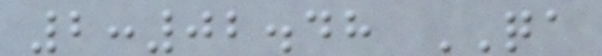2:02.48 QA
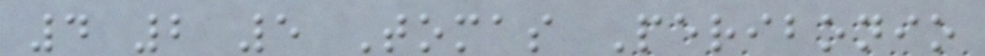4 2 5 Tomas Peribonio
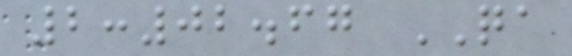2:02.67 QA
